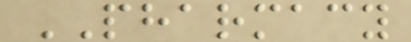PHARMACY
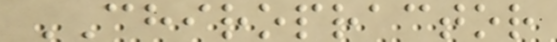CHIROPRACTOR
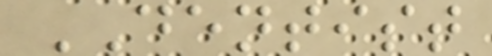DENTIST
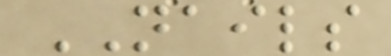NAILS
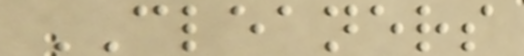CLEANERS
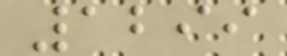1299
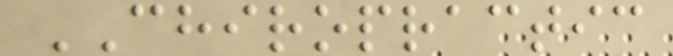CHIROPRACTIC
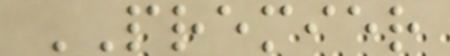PREMIER
